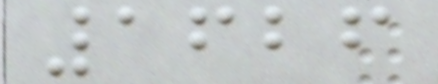1626
